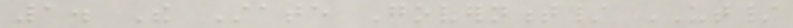1. The State Government/ UT/
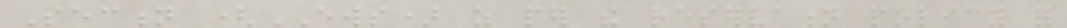Section (EWS) as per the reservation policy for
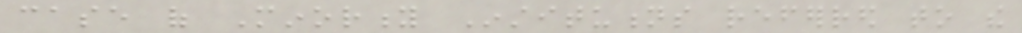case of Minority Institutions referred to the
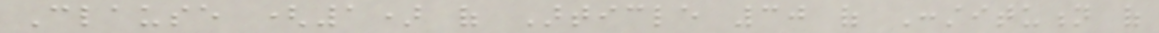Clause (1) of Article 30 of Constitution of
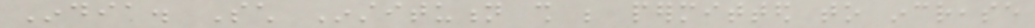India. Such Institution shall be permitted to increase
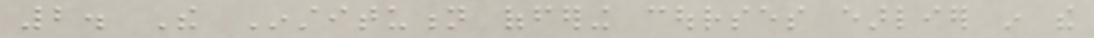2. The Institution offering courses earlier in the
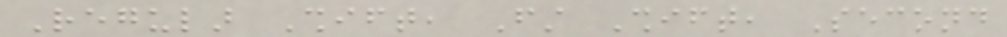Regular Shift, First Shift, Second
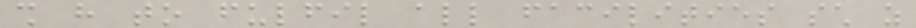shall have to fulfil all facilities such as
